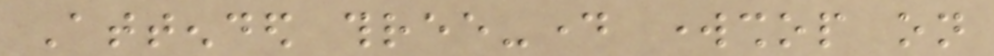Attended three-day workshop on
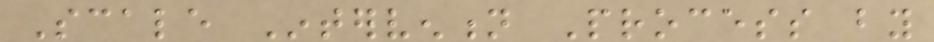Scale Intervention Process by
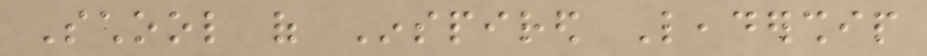School of Inspired Leadership
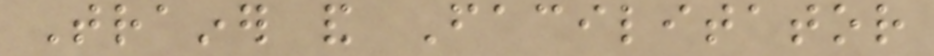Trainer and Facilitator
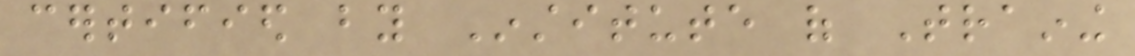certified by Institute of Training
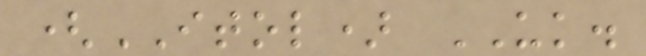(ITOL) UK.
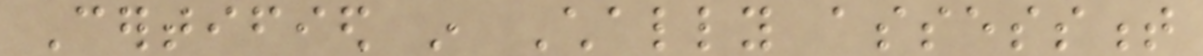Certified in Chally assessment
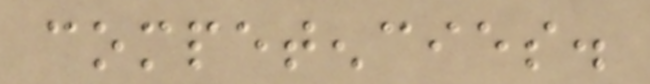competencies.
